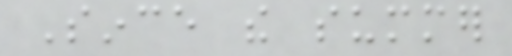Since the summer
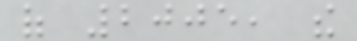of 2005, the
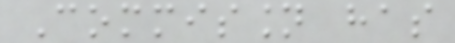Commission has
